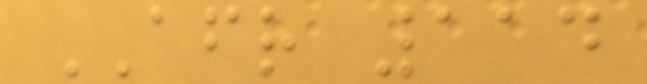AFR 114
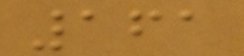161
